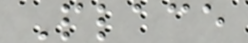Place
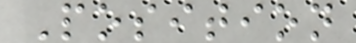Position
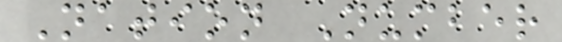Nation Number
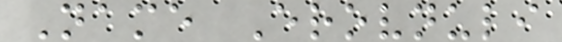Name Erovnuli
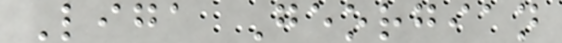Liga Georgian
